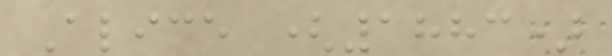Alice (1883)
